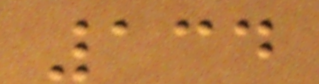134
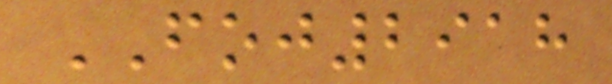FOJ2918
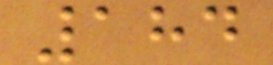184
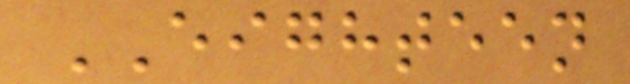EIGHTEEN
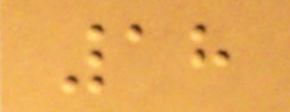18
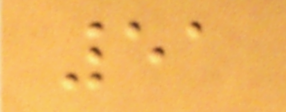51
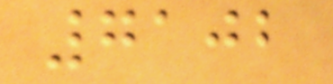7102
